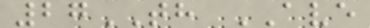27TH AVE
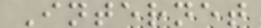Internet
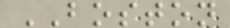BOSTON
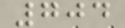704
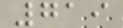719
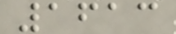1613
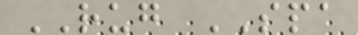RUG SPA
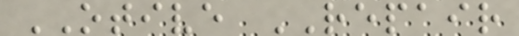OTIVE REPAIR
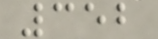352
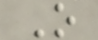O
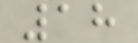18
